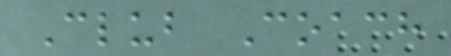Club Coach
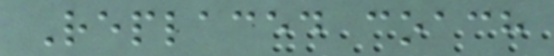Replaced coach
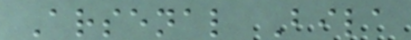Arsenal Bila
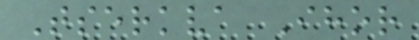Tserkva Ihor
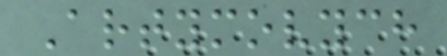Artymovych
